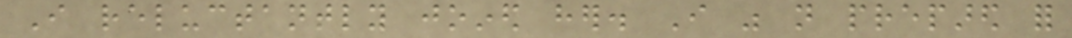I reluctantly joined her. I was not prepared for
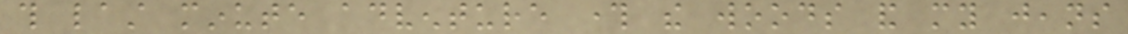this last minute adventure through the woods and my jeans
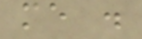me .
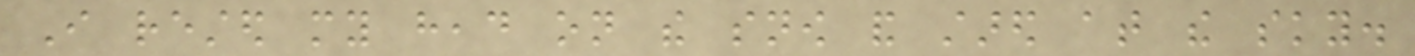I rested my head on the snow and stared at the sky.
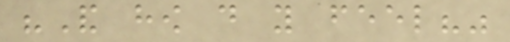"And how do you feel?"
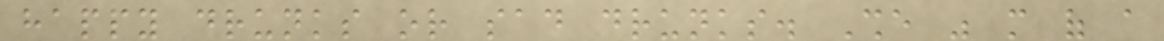happy drunks or sad drunks. She was more of a
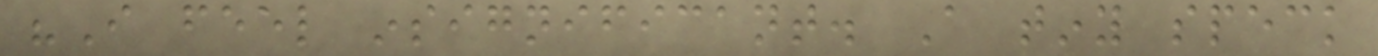"I feel insignificant. A tiny speck
